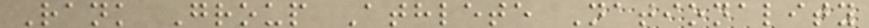Rank Group Athlete Nationality
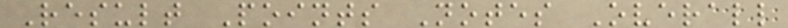Result Points Notes Overall
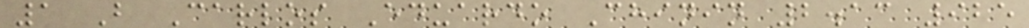1 B Carlos Eduardo Chinin 2.13 925
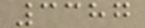3387
